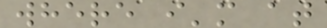where i'm at
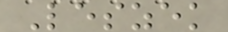Leszek
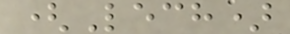(Lech)
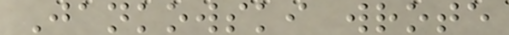Jankowski wrote
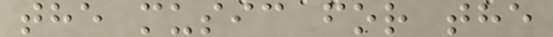the music for the
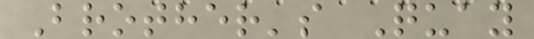Brother's Quay
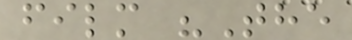film "The
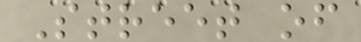Street of
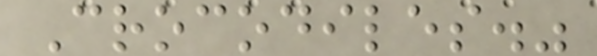Crocodiles."
